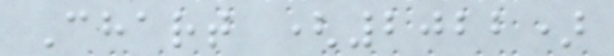Chart (2022)
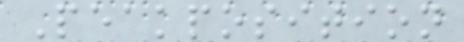Peakposition
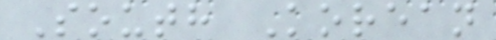South Korean
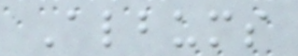Albums
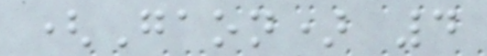(Gaon) 4
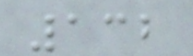132
